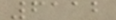6112
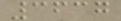3637
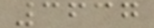3637
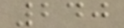240
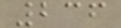236
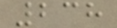238
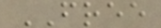FREE
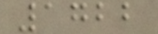1722
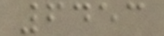6453
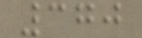370
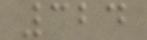324
